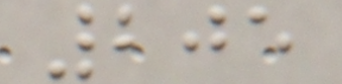205
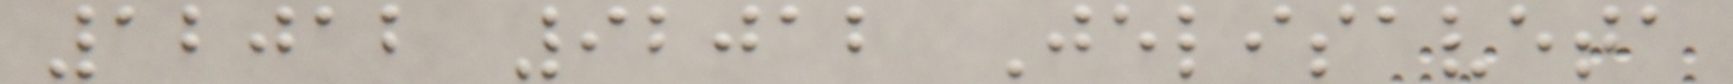12012 92012 Jelisaveta
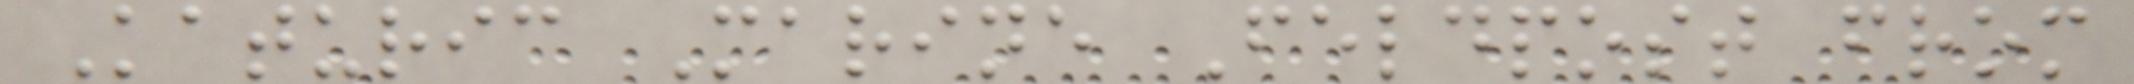Katuric Marine Feldpost from
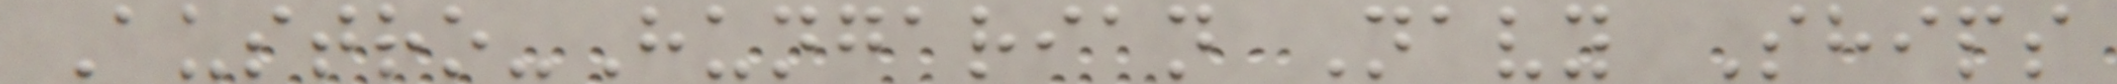Austro-Hungarian Navy Ships
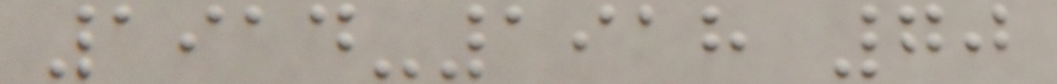1914-1918 70
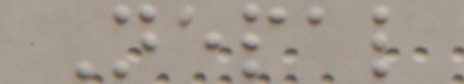Nepal
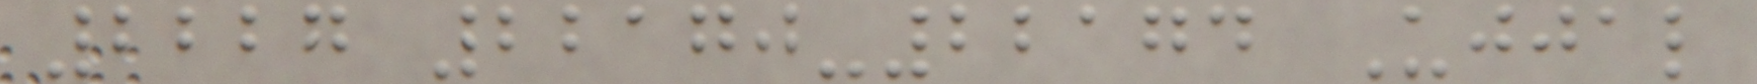2227 22170-22174 Ujjal
